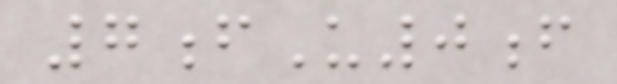7fU0f
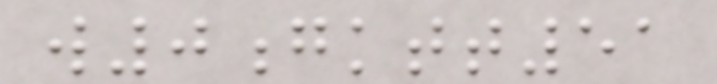w0gktt51
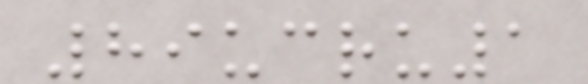89ucru1
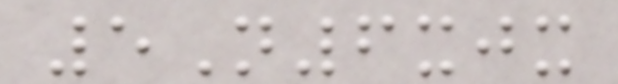5N6xjx
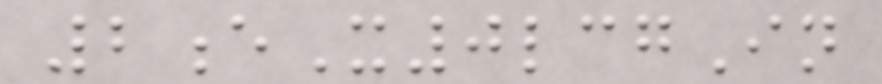2eX0lcgIn
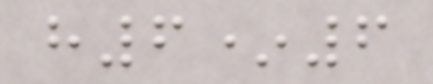h6*6
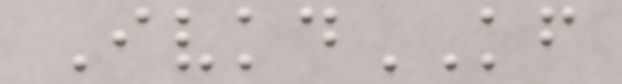IvkdKF
